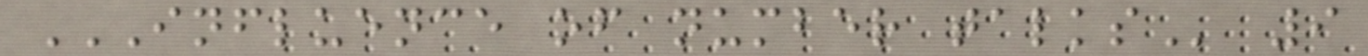INFLUENCE OF NUMBER TALKS 9
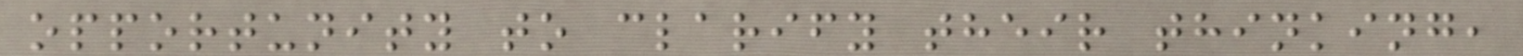opportunity to clarify their thinking,
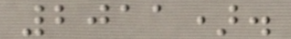2011).
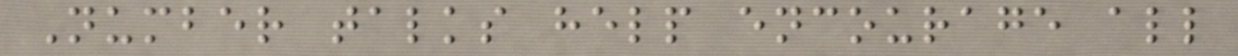Number talks help encourage all
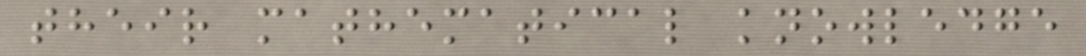their mathematical knowledge
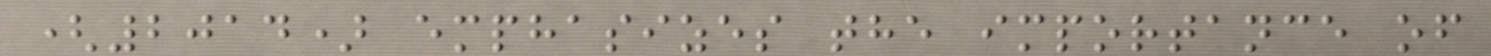(2014) emphasizes the importance of
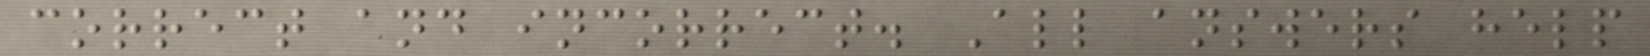correct and incorrect. All answers help
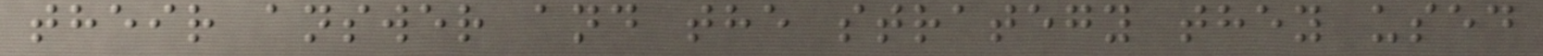their answer and the strategy they used
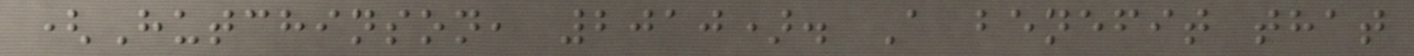(Hutchinson, 2010). A benefit that
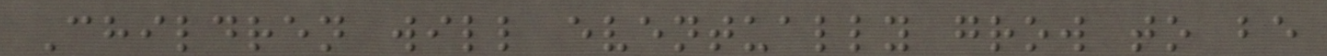Children will eventually grow to be
